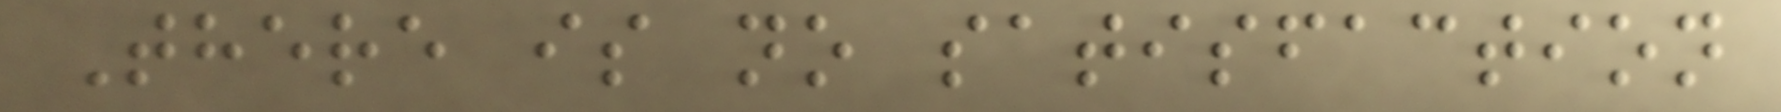There is no satisfaction
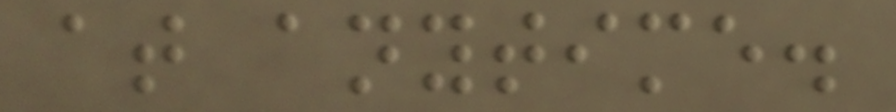at anytime.
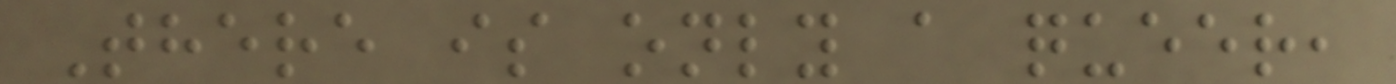There is only a queer,
